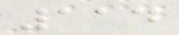114
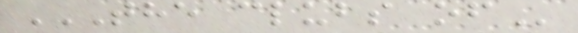THE CLUBS OF
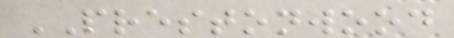PRESTONWOOD
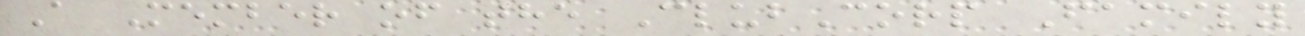A Member of the ClubCorp Family
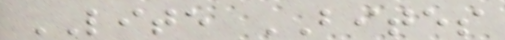LITE BITES
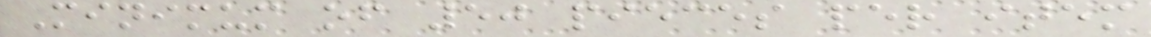Minimum of 50 pieces per item
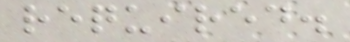required.
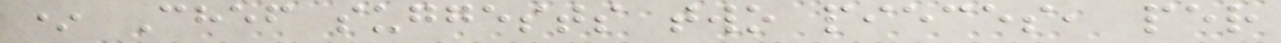* Chef suggests two pieces, per
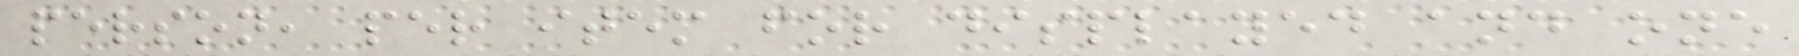person, per item for displayed and one
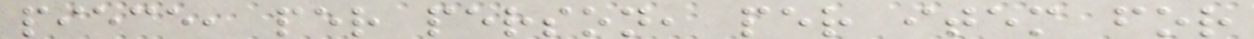piece, per person, per item for
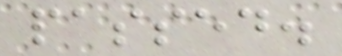passed.
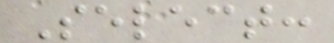Select:
